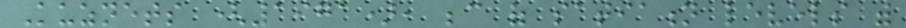Kuznets (1971), because of satiation levels with
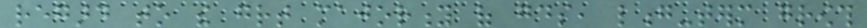regard to the great majority of goods, long-term growth
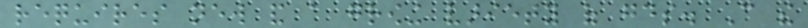requires new and a growing variety of goods. Can the
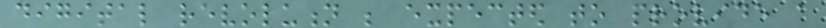digital revolution be expected to provide a
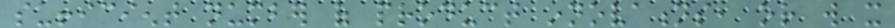sufficient number of product innovations, or will it
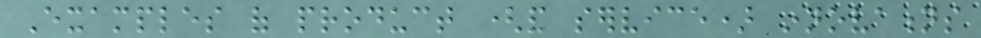Examples of product (and service) innovations
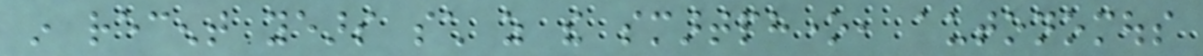in recent years such as the smartphone, autonomous
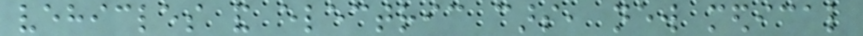vehicles and electric cars, new medical
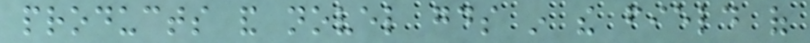products and novel goods in the field of
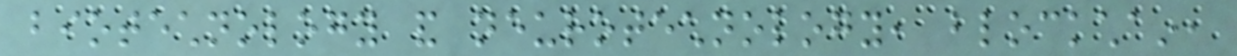biotechnology and neurotechnology, blockchain,
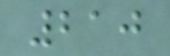210
